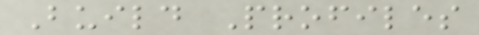Build Profiles
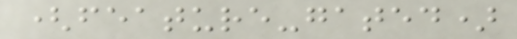(feature-gated)
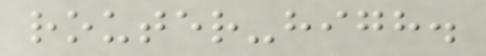router-high.
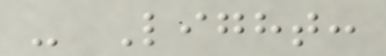- Light:
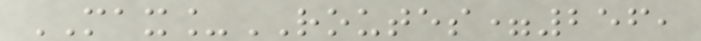MAX_ROUTES=256,
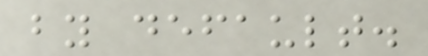by default.
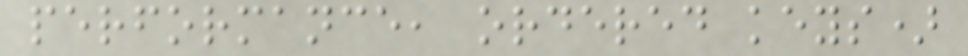performance, ordered keys)
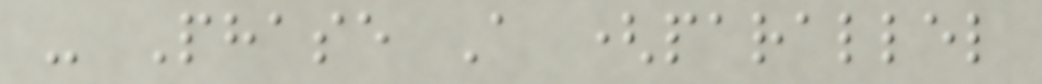- Phase A (parallel
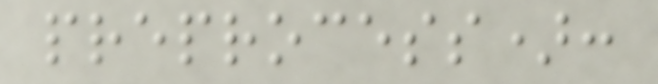preprocess):
